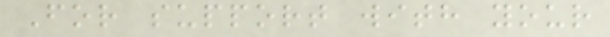For support with your
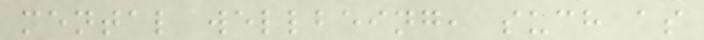mental wellbeing, such as
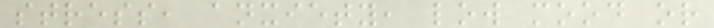stress, anxiety, low mood or
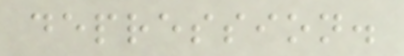depression.
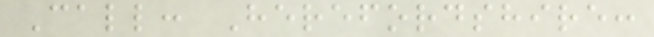Call: Herefordshire:
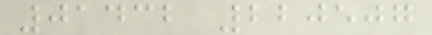01432 220507
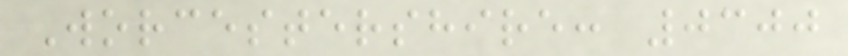Worcestershire: 0300
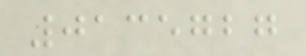0135727
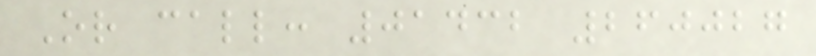Or call: 01432 260027
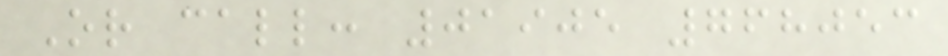Or call: 01905 768053
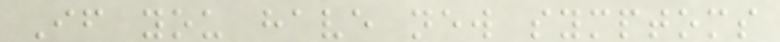If you have new symptoms
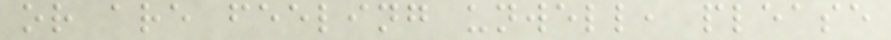or are feeling unwell, please
